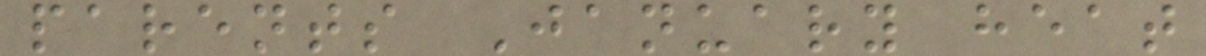parents January heat
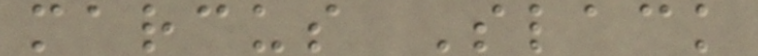marcus Slack
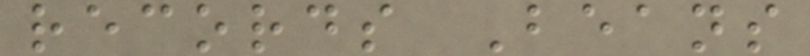records Beans
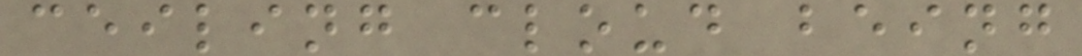ceiling cloud being
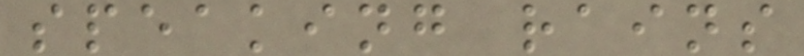speaking rains
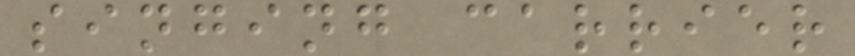singing carrier
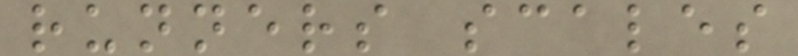runners scales
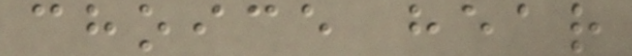choice hear
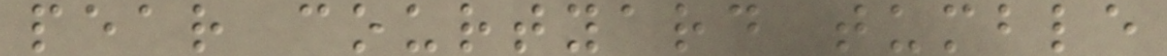pear courtyard tumble
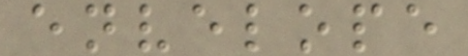envelope
